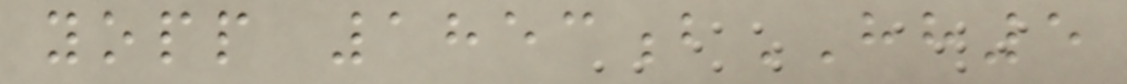yopp 1853bHH5
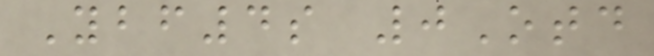Ybf4s 0Otd
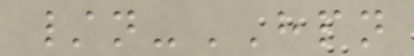/n-HPN
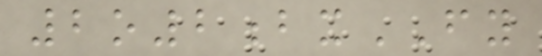2o2bxFY
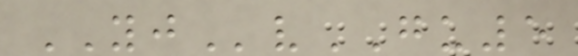YJvGU5
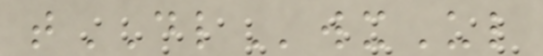tDLwxUl
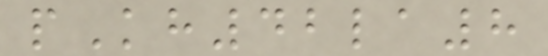pKh42la8
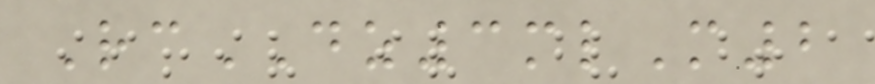RcDZ3mlM2
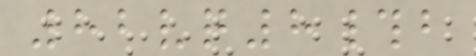82vq8#b
